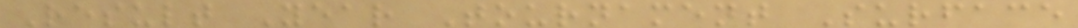Result Year Tournament Surface
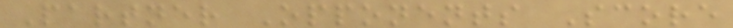Partner Opponents Score
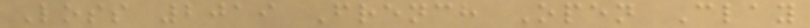Loss 2019 French Open Clay
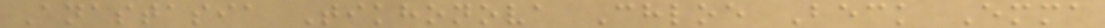Anastasia Tikhonova Chloe Beck Emma
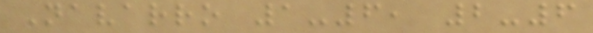Navarro 1-6, 2-6
